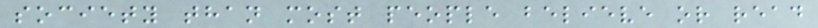society than most people believe or read
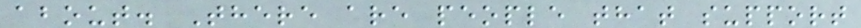about. There are people that support
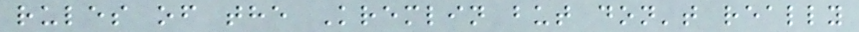rules of the Kremlin but don't really
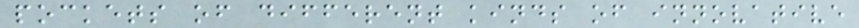pockets of different kinds of innovative
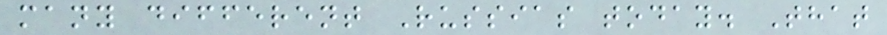many different Russias today. That
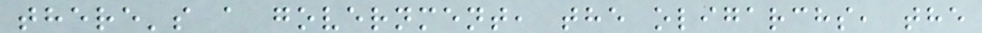there's a government, the oligarchs, the
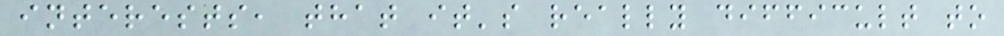interests, that it's really difficult to
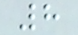8
